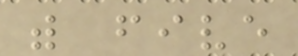with five
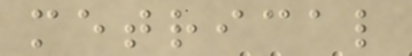metrical
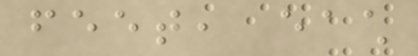feet, each
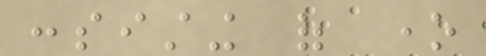consisting of one
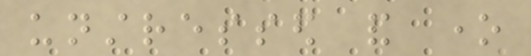unstressed and one
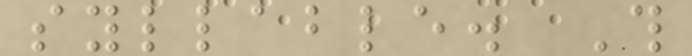syllable. This
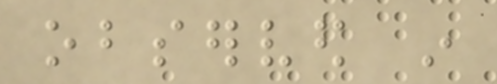observed in
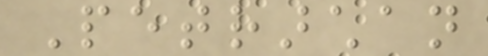Petrarchan
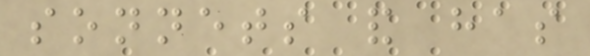sonnets and has
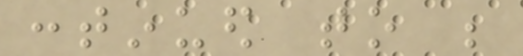continued to be
